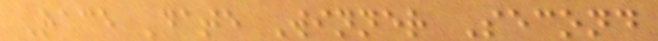Race Date Winner Second
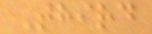Third
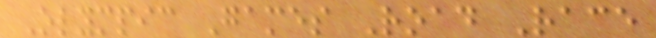Olympic Games Road Race
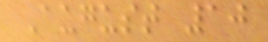August 10
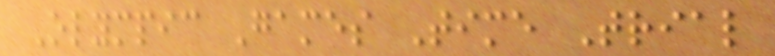Olympic Games Time Trial
